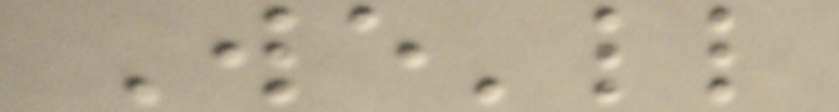We'll
